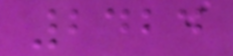2424
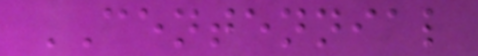CENTENNIAL
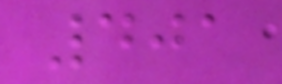401
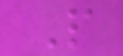P
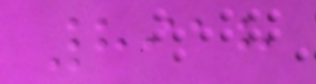8918
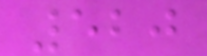520
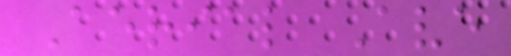Aerial Ave
